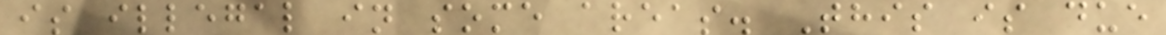is illegal in some areas. This is due
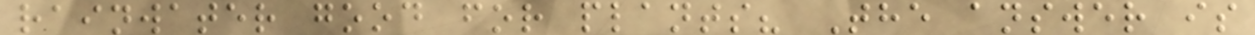rainwater good for plants? The answer is
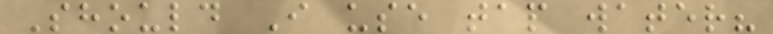Should I use tap water?
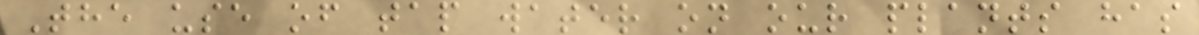The use of tap water on our plants has
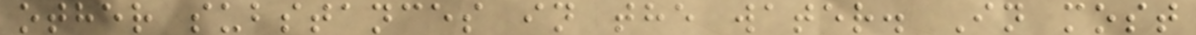other substances in the water. In most
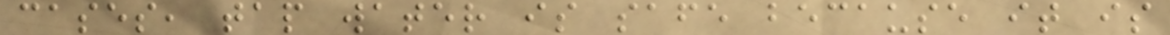cases, tap water is safe because it is
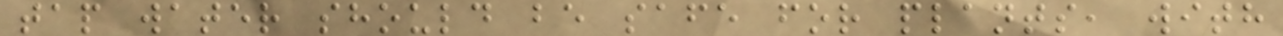tap water should be safe for plants, with
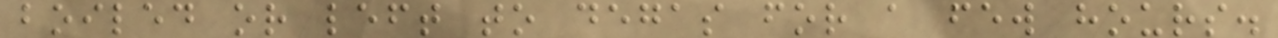boiled or left to degas for a few hours.
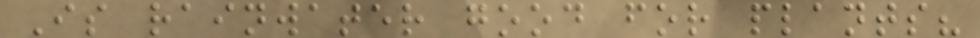Is rainwater good for plants?
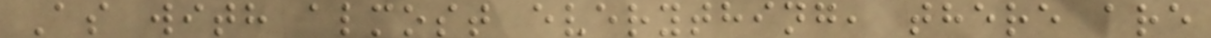As with almost everything, there are
